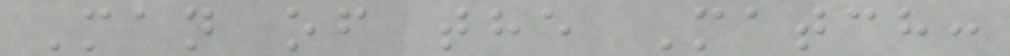Man of the Match:
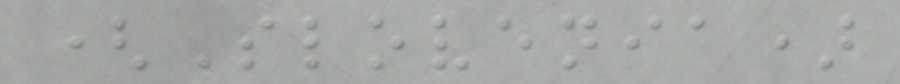(Slovenia)
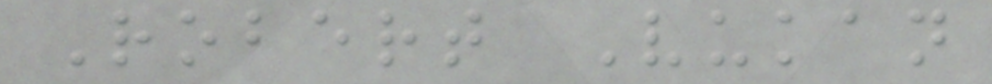Robert Vukan
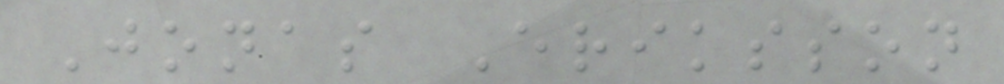Jonas Eriksson
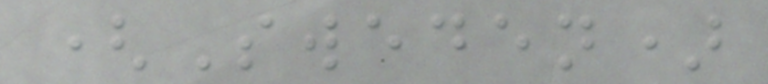(Sweden)
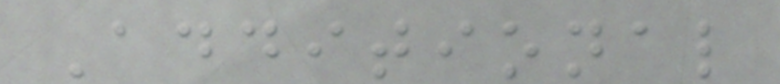Additional
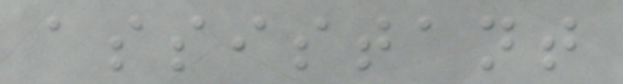assistant
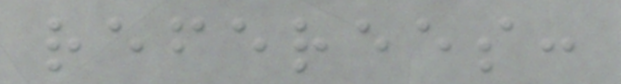referees:
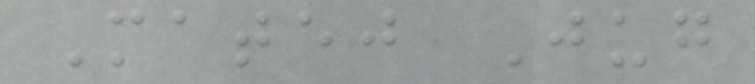Matej Jug
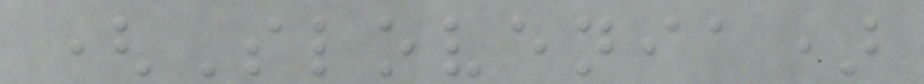(Slovenia)
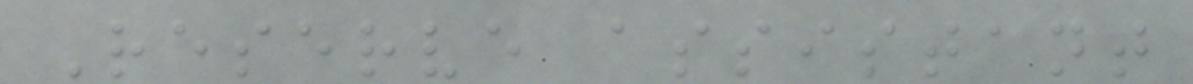Reserve assistant
